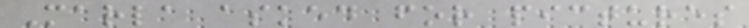Marla asked for pictures
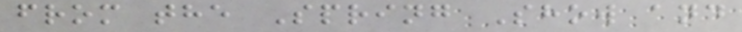from the Spring Show and
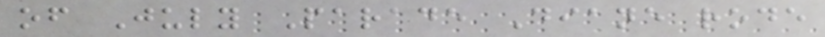of July Parade Diane rode
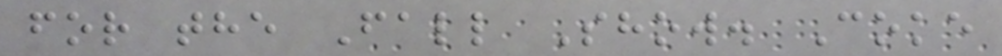for the Fall Show. Coke
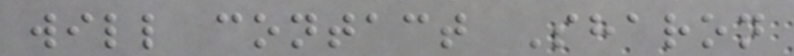will contact Sharon
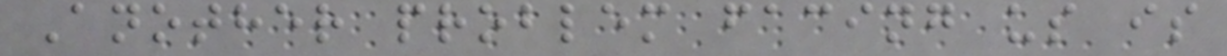Another problem facing us is
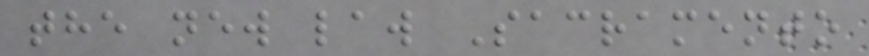the new law Sacramento
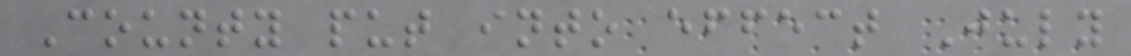County put into effect July
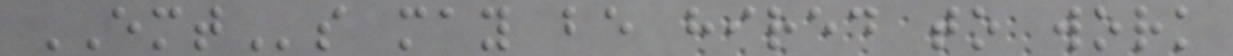EMTs may be hired to work
